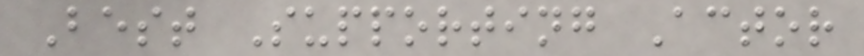Best Supporting Actor
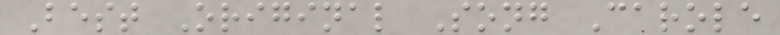Best Original Song Carole
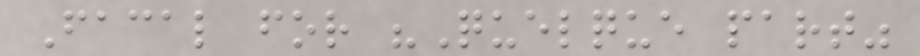Facal for "Quelque part"
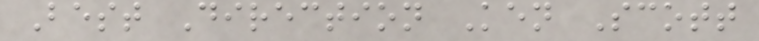Best Direction Ken Scott
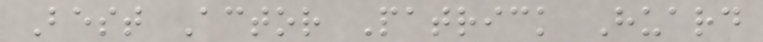Best Actor Patrick Huard
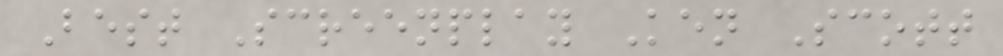Best Screenplay Ken Scott
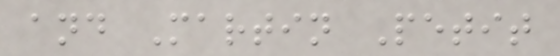and Martin Petit
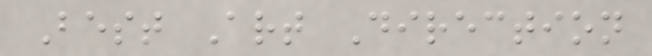Best Art Direction
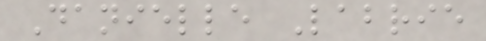Danielle Labrie
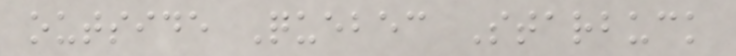outside Quebec Starbuck
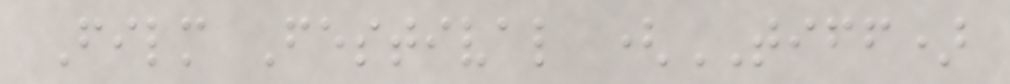Film Festival (TIFF)
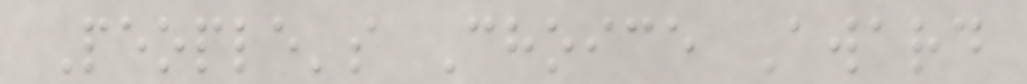People's Choice Award
